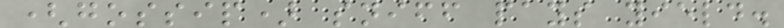(gossip) sniff pays yield.
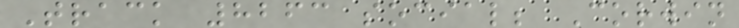Track 8263 social; Corwin
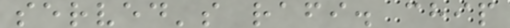served's rafi. chip
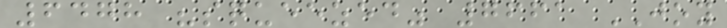6478 "squeezed" 7661 JOY
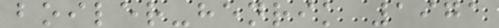boiler-henrik 1971
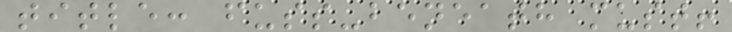title: fuss-beneath must!
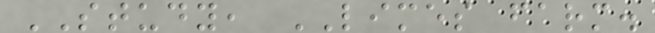STUDY, LIMES farm.
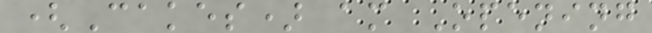(Cakes) am Opening
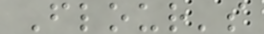Flour's
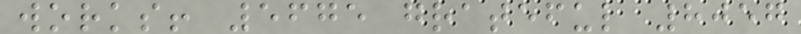works! 5675 grateful 8057
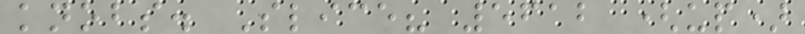knobs. Slice? 5612 (up)
